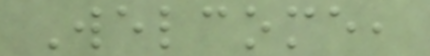Welcome,
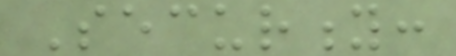Security:
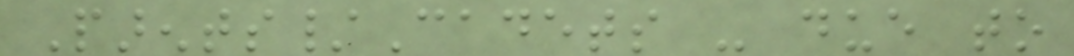Parents/Cadets - due to
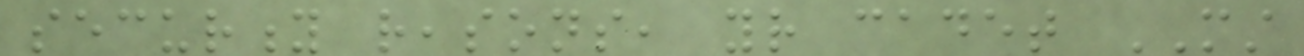security reasons, your cadet MUST
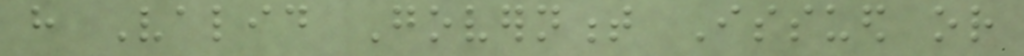have Valid Government Issued or
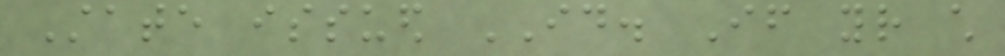State issued ID. If your child
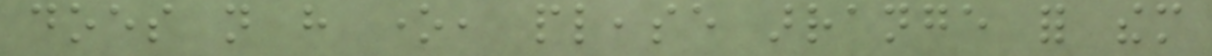does not have one, please arrange for them
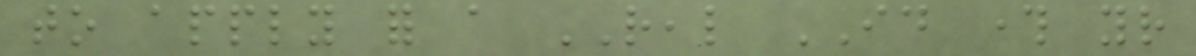to apply for a REAL ID through your
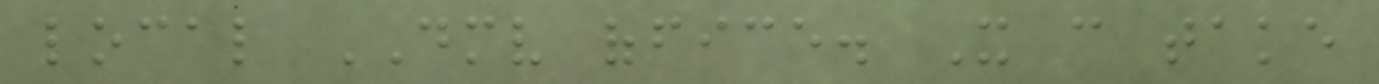local DMV office. It can take
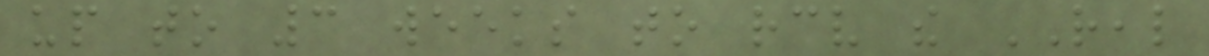up to 3 weeks to receive the REAL
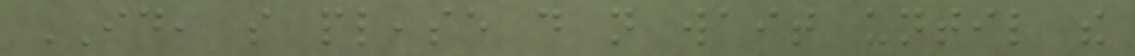ID, so please do not wait until the
